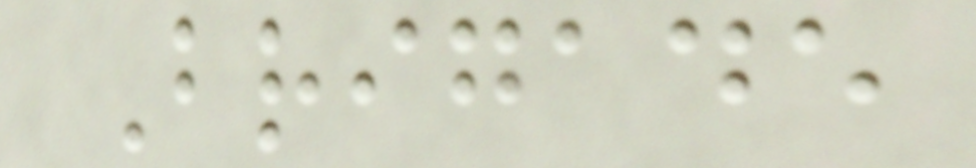Brigade
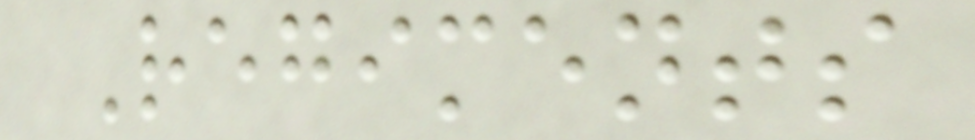Regiments
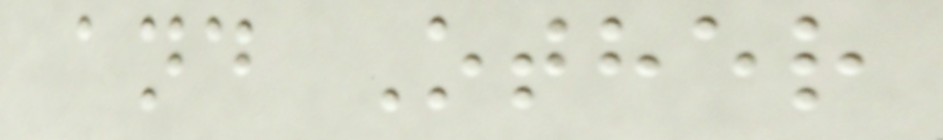and Other
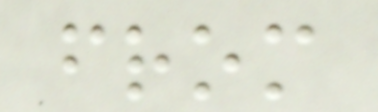from
